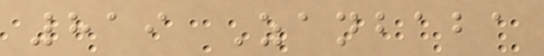819 Zanbaba
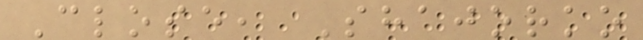Close, Shajorko
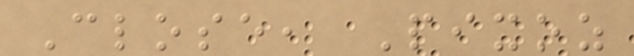Close, Pixoz
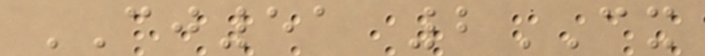CJ51 2CX
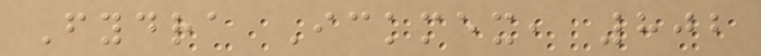Fydra Ickmex, 802
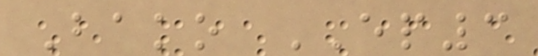Bako EP3
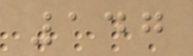147
